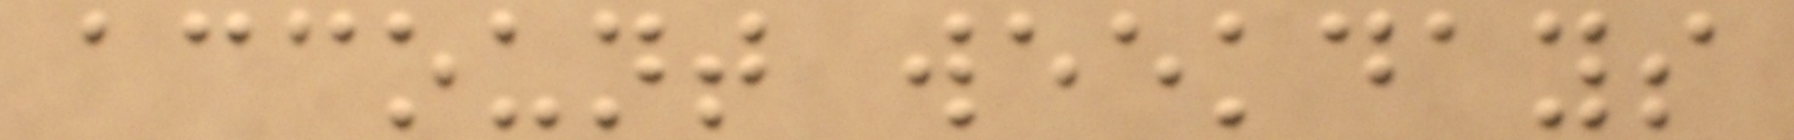account weekdays
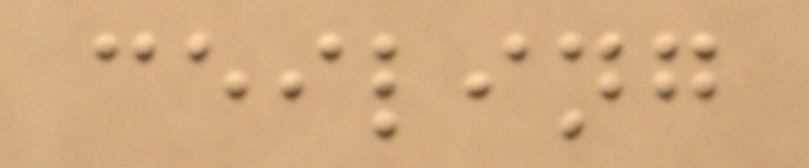ceiling
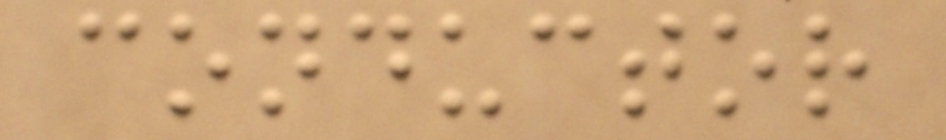conductor
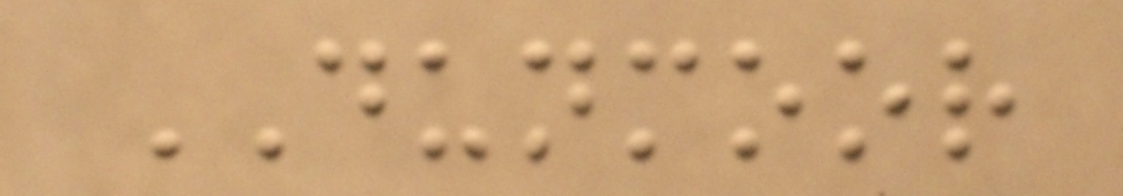DUNMOOR
